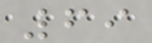69
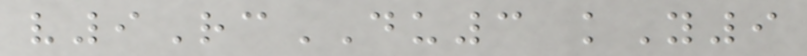v9RcDU3 kY9
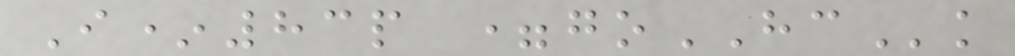I*83p =goHCk
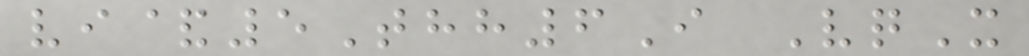vi&5Thh6I VqX
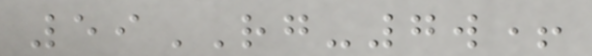59RG-7w+
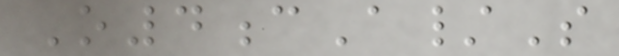O4cA/S
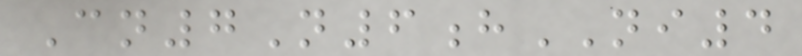Cn7N6hNI4
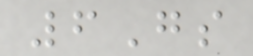6Gs
